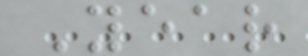Year
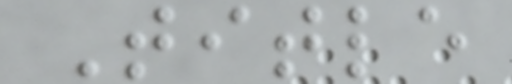Title
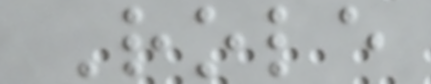Role
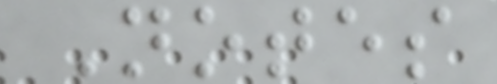Notes
